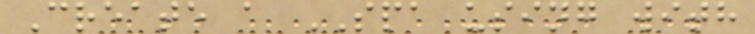Create a SPA using with
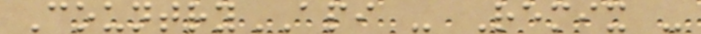CountryAPI - Remix -
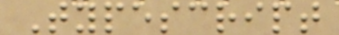Typescript
